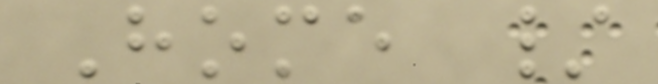Home /
